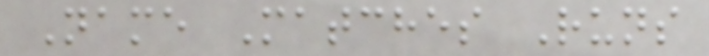Name Matches Runs
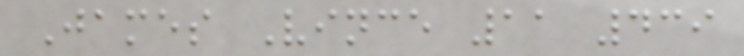James Vince 11 439
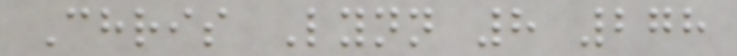Chris Lynn 8 278
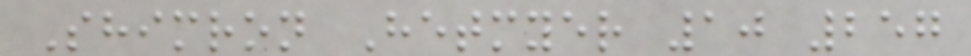Shimron Hetmyer 10 257
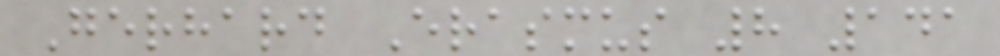Gerhard Erasmus 8 141
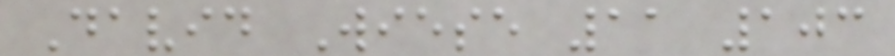David Wiese 11 103
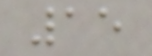15
